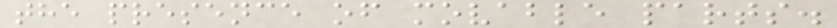the presence of movable parts.
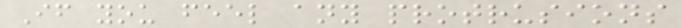If you feel any protrusions
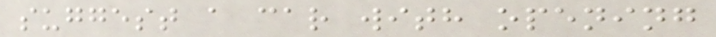suggest a car with opening
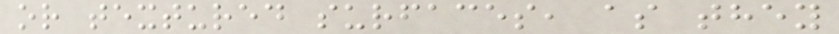or textured surfaces, as they
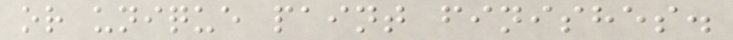or unique paint finishes.
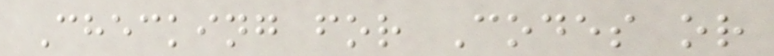Checking for Codes or
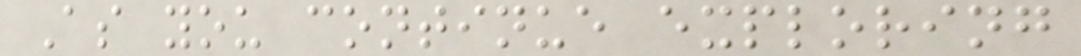As you continue exploring
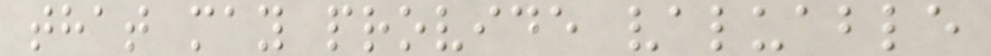that may provide valuable
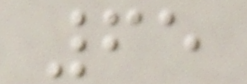65
